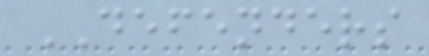DEFENDERS
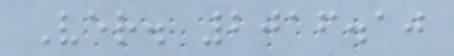Ver. 2016.10
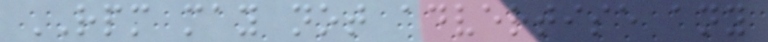RPM may not advertise any
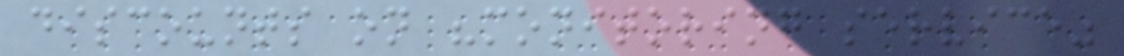discounts on "monitoring service"
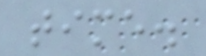time.
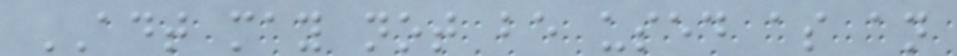ADT may not be used as an
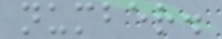number.
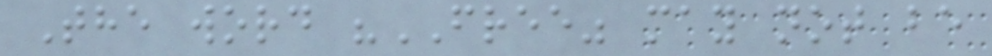The word "FREE" may not be
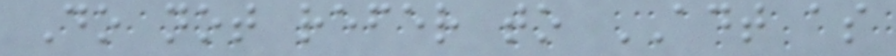Do not refer to ADT as
